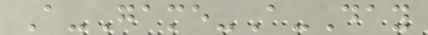A-Game-A-Day
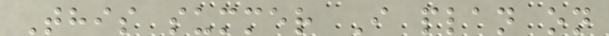This summer I plan on
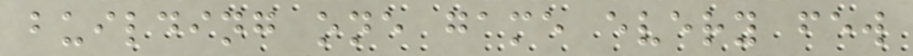building one game every few
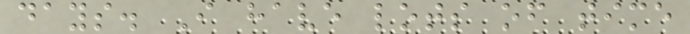days. I have lots of time
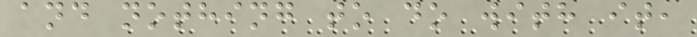and nothing to do with it,
